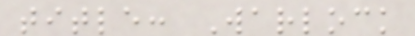title: Warlock
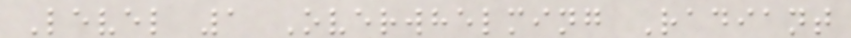Level 1 Overwhelming Radiant
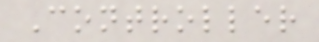Controller
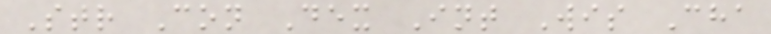Str Con Dex Int Wis Cha
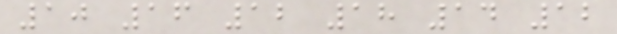10 16 12 18 14 12
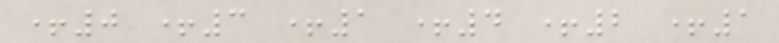+0 +3 +1 +4 +2 +1
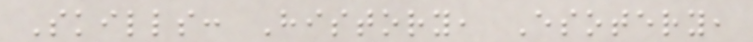Skills: History, Esotery,
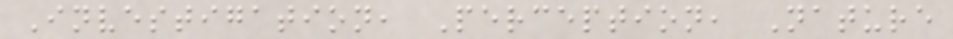Investigation, Perception, Nature
